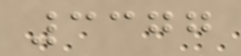3377
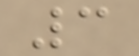3
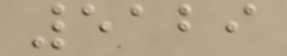5129
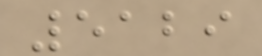5129
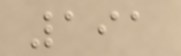191
